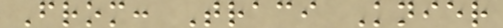From: Traci Knier
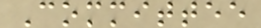Committee
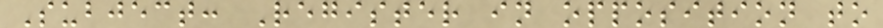Subject: Register in opposition to
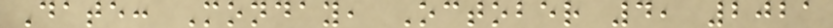Date: Monday, October 4, 2021
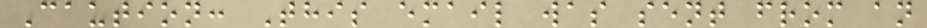Caution: This email was sent from an
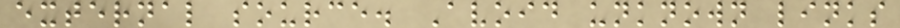external source. Avoid unknown links
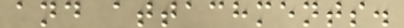and attachments.
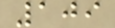109
